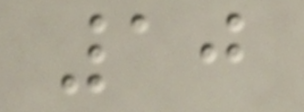10
